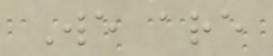We are
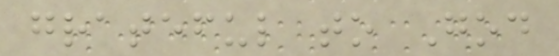grateful to God
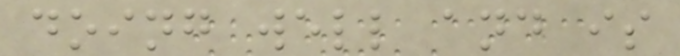doing well and is
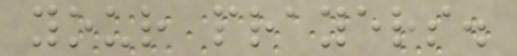your prayers.
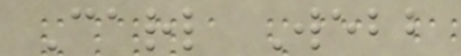Carl Webb
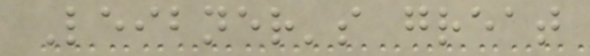Leibner's great
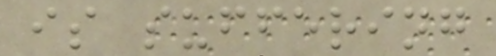is suffering
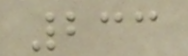233
